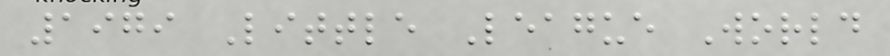1979 Little League World
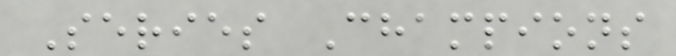Series Champions
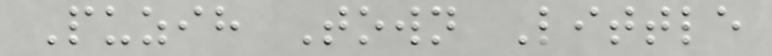Puzih Town Little
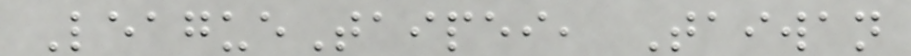LeagueTaipei, Taiwan
